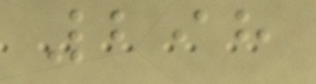298
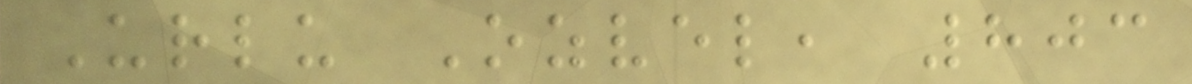Urlu Ozvel, 803
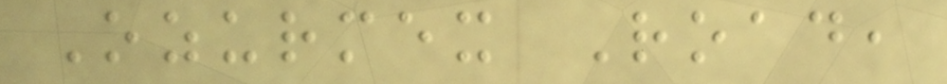Ozurmex Road,
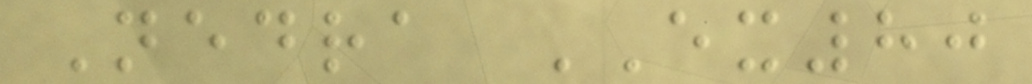Nedra EX80
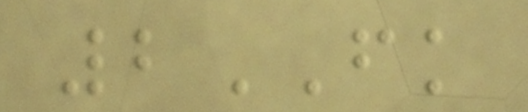2FK
